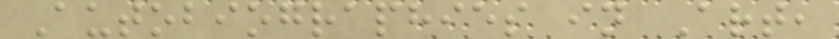Autobiographies in Art,
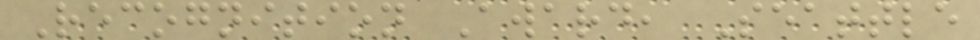Recognition Award, Seattle
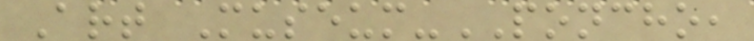Art Museum-PONCHO,
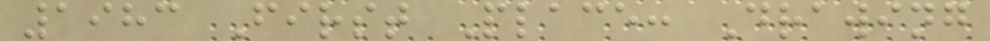1983 First Place: Drawing
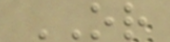OR
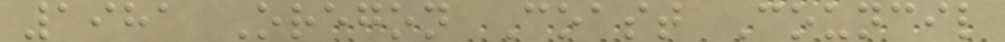1981 Oregon Coast Council
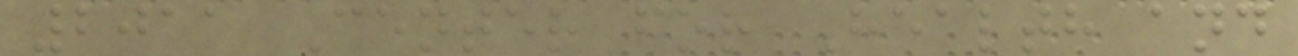2011 Center for Health and
